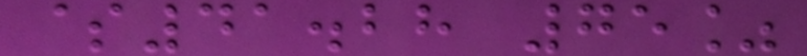$41.28 75%
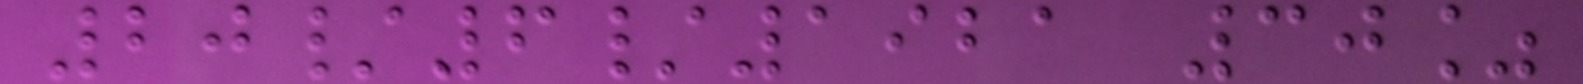20/6/1921 30%
